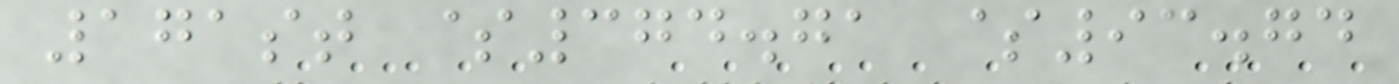171st $374.71 $93.74
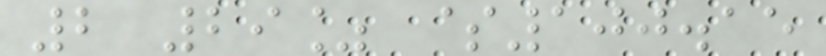2 29% $100.15
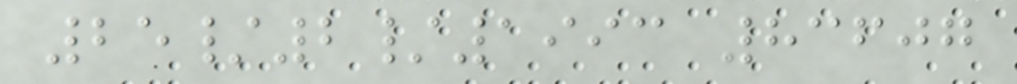25/2/1993 83607
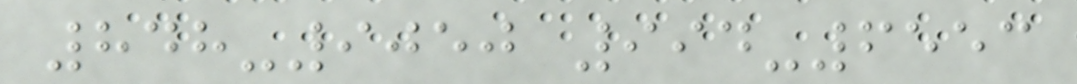848-9050 994-6553
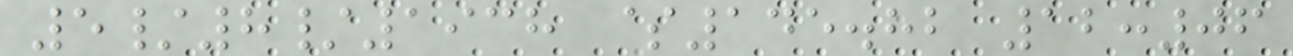5/8/1938 $145.82 12:06
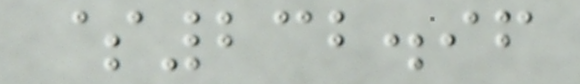$232.96
